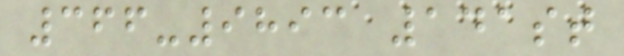366-9893 141st
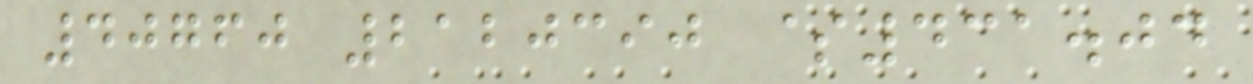40760 2120390 $431.04
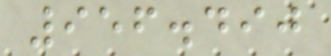956.490
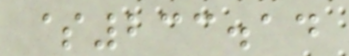$233.14
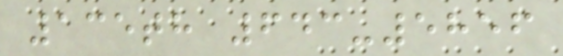135th 643-5856
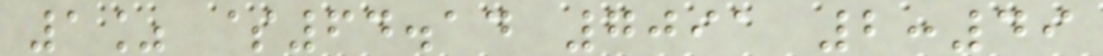1% $64.14 7091 2:49
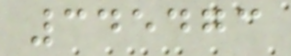345473
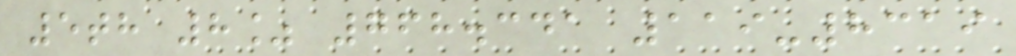5th 8% 768.341 119-8319
